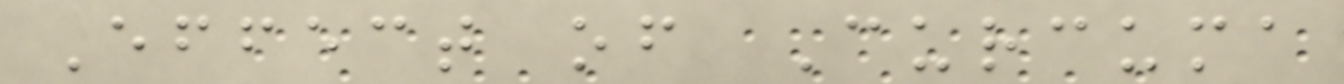Effect of Curcuma
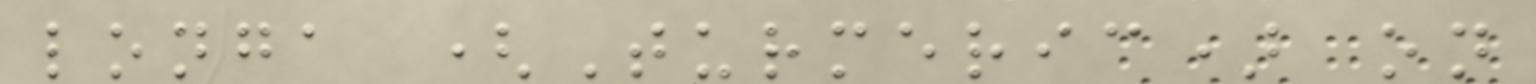longa (Turmeric) on
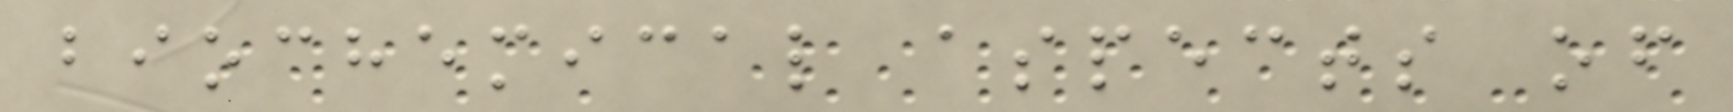biochemical aspects of
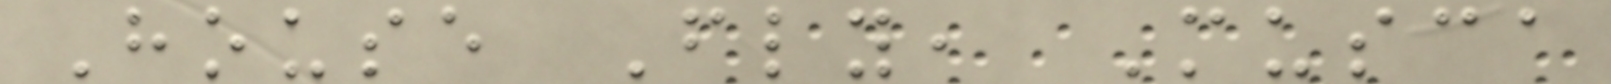House Fly, Musca
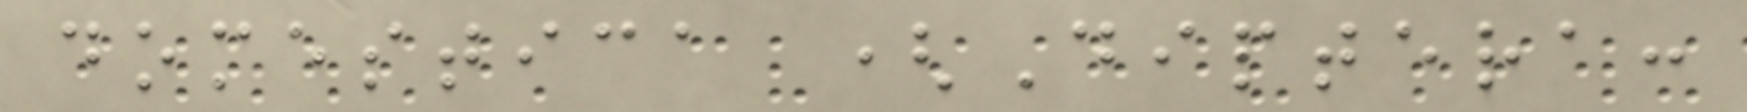domestica (Diptera:
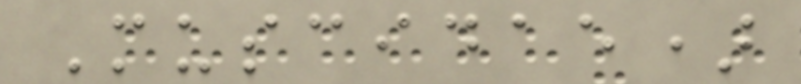Muscidae)
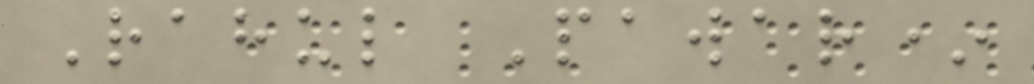Rahul Pawar*
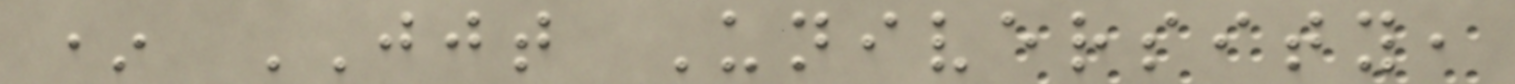* JJT University,
